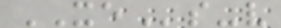XEs-v
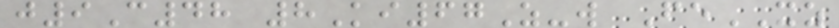j9C48 8Ki67Z-w FeXZ
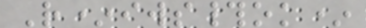R*iws#ok*
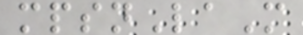mpsnLaM
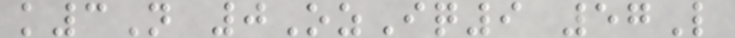k3N 0OzIq9 57L
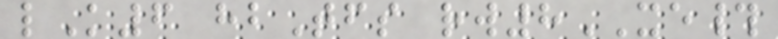lK6 hbTfs rw8XE#
